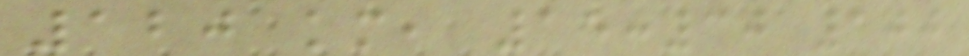120 km, 15:30 100
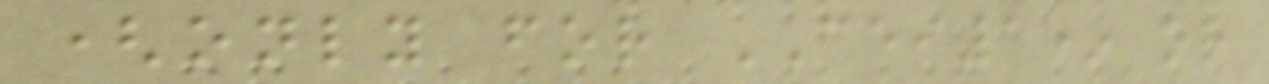(only for CEI1* or
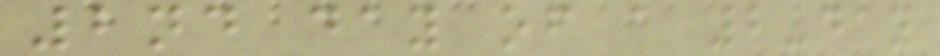2nd day of a 2-day
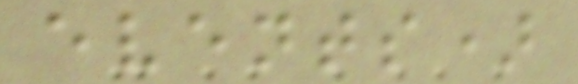events)
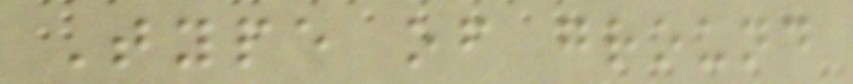Type of ground
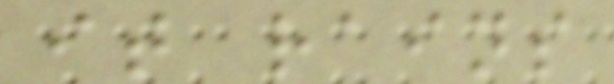it rains
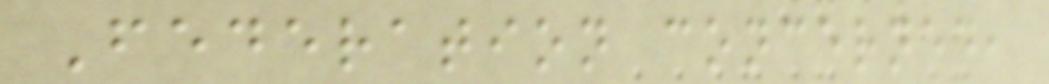Federation concerned,
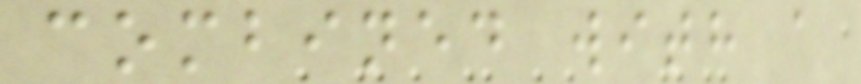combined with a
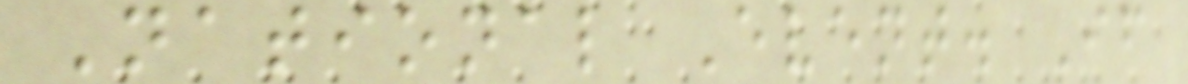National Event. If
